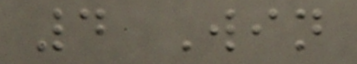4 Win
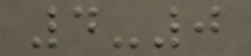4-0
